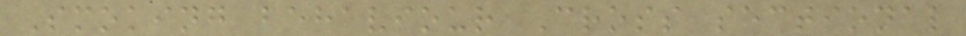Smoking behaviour Cross sectional
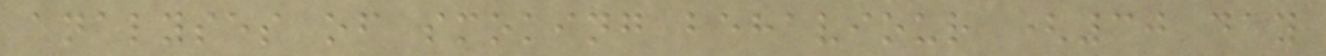analyses of smoking behaviour (30 day
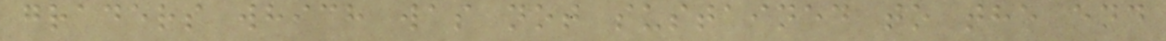graders which was not sustained to the end
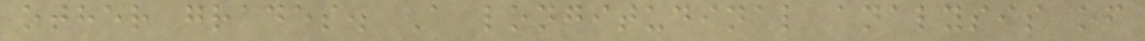other grades. A longitudinal analysis of
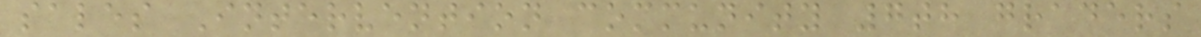sales Intervention community 7th graders
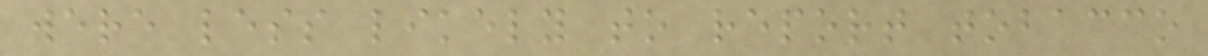were less likely to report tobacco
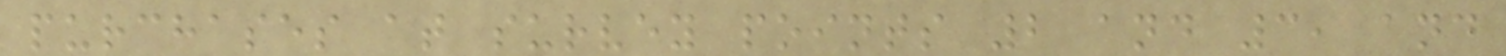purchases at survey points 2 and 3, and
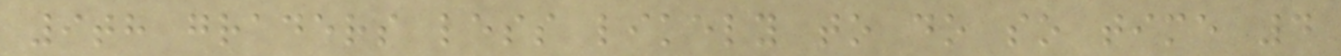9th graders less likely to do so time 4
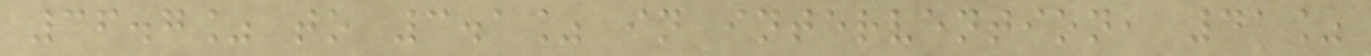36.7% to 3.1% in intervention, 41%
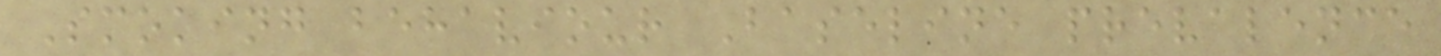Smoking behaviour Baseline prevalence
